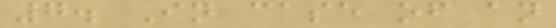7. In case of an
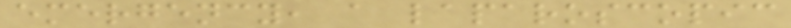emergency, a laparoscopic
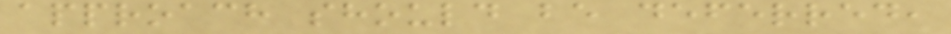approach should be deferred,
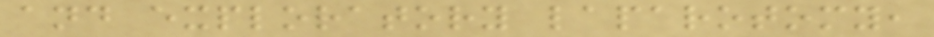and exploratory laparotomy,
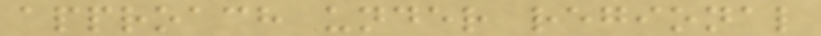approach under regional
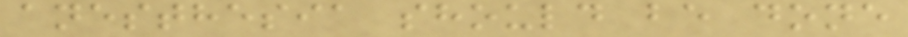anesthesia should be done
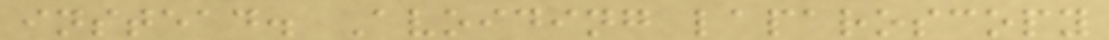instead. Avoiding laparoscopy
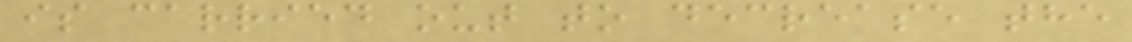is carried out to decrease the
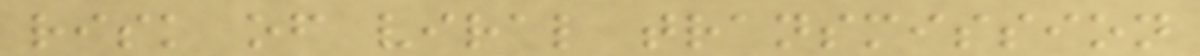risk of viral transmission
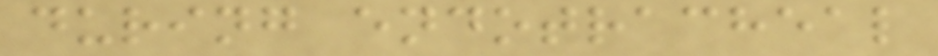during endotracheal
